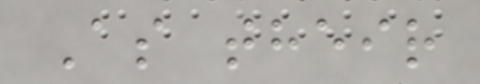As their
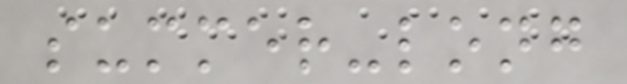summer-long
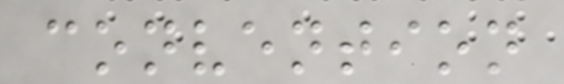convention
